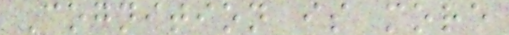Cognition is more
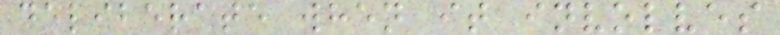deliberate when it involves
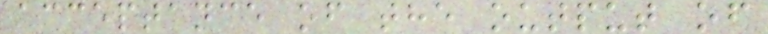acceptance of the output of
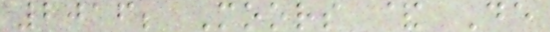2016; Moors & De
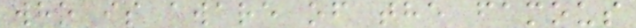who is aware of the famous
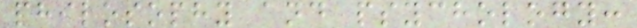philosophy and psychology:
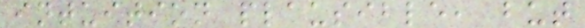intuition plausible, but
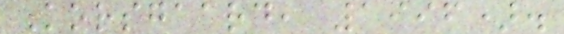Korsgaard, 1996).
